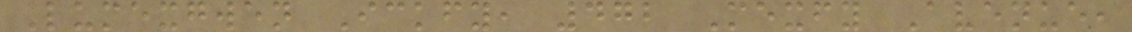Lumexgwen Ickfy, 472 Mexfy Avenue,
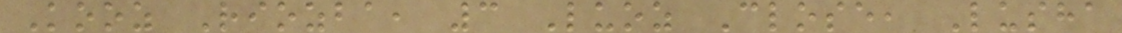Kooz Riozba, 3 Luoz Close, Lusha
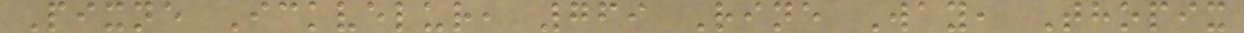Pixne Ickvelur, 769 Rine Way, Thopix
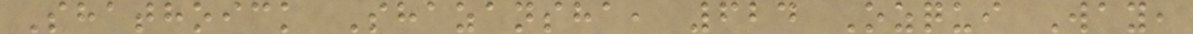Shathoick Shazansha, 624 Ozqui Way,
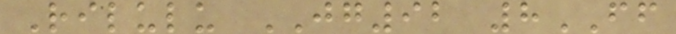Rilulu JG92 8FF
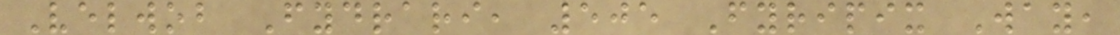Velwob Fydrari, 505 Fyripix Way,
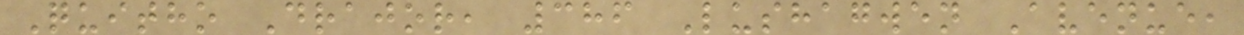Quitho Drajor, 386 Lushagwen Avenue,
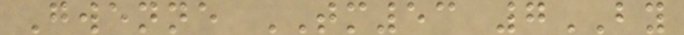Gwenne TM53 7BY
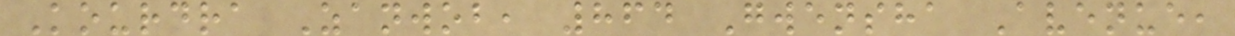Kourdra Zanwob, 864 Gwensha Avenue,
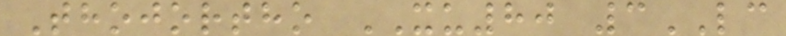Thojortho XU80 3LC
